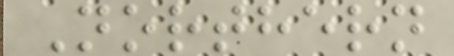Northern
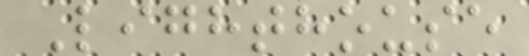Lighthouse
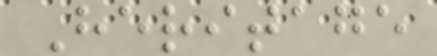Heritage
